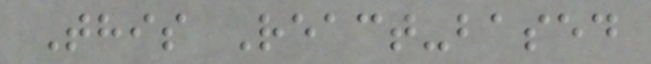This React-based
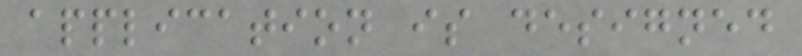application is designed
